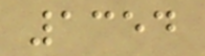1354
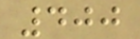400
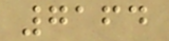7164
